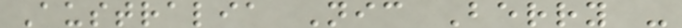Australia Nic Berry -
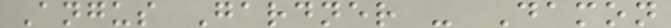Angus Gardner - Damon
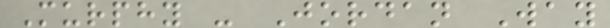Murphy - Jordan Way
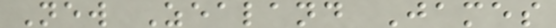New Zealand James
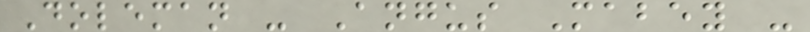Doleman - Angus Mabey -
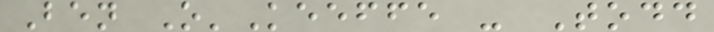Ben O'Keeffe - Todd
